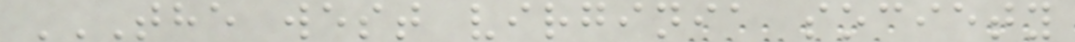THE WEST VIRGINIA SOCIETY
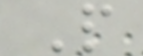P
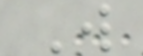W
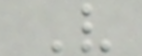V
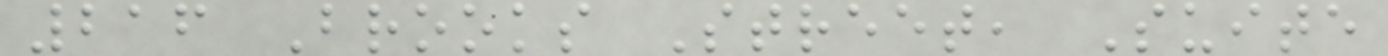216 Brooks Street, Suite
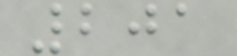201
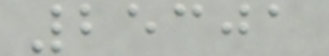25301
